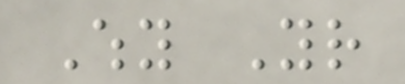Why Your
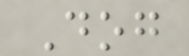Dog
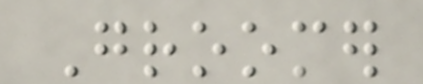Groomer
